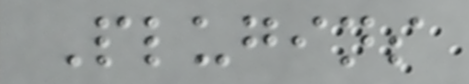Plugins
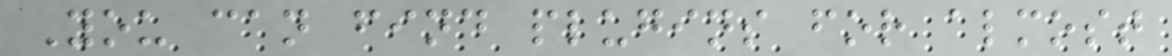You can find plugins for almost
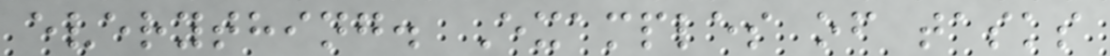everything. Examples of tasks
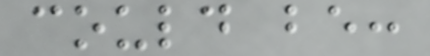could be:
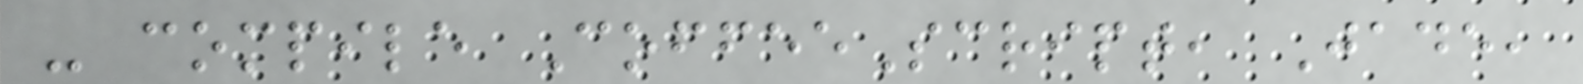- compile CoffeeScript, Jade,
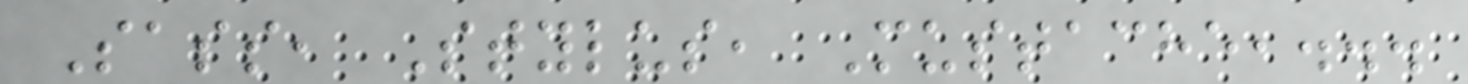Sass, Stylus, Mustache,...
